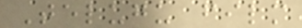Telugu film
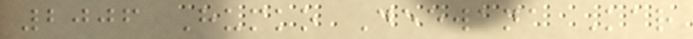2006 Humko Deewana Kar
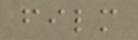film
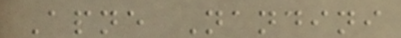Apne Nandini
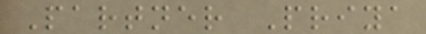Partner Priya
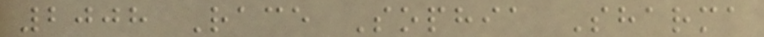2008 Race Sophia Sharma
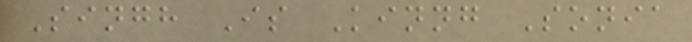Singh Is Kinng Sonia
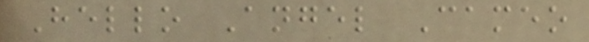Hello Angel Cameo
